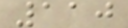110
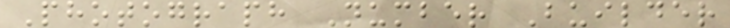Photograph Number Builder
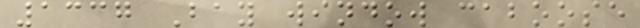1337 Bay window caboose
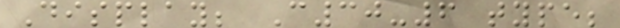Display; C30-6 type;
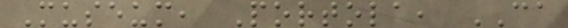Museum, Portola, CA
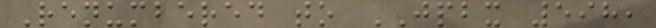Renumbered to JPBX 598,
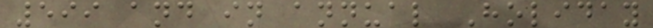599 and in annual Holiday
